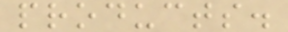products.
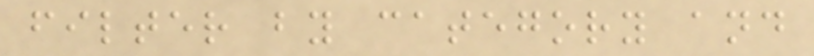filter by category and
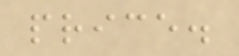price.
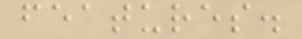features.
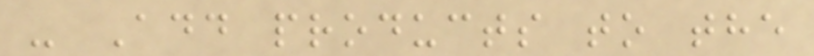- Add products to the
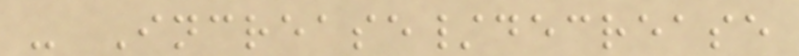- Increase/decrease
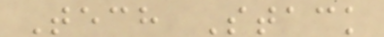Tech Stack
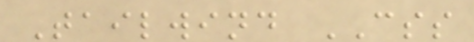Tailwind CSS
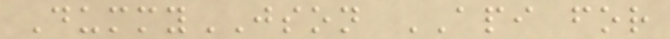DummyJSON API for
